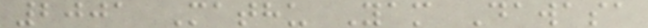2001 Mathu Yam Dawasa
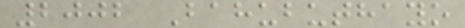2002 Bahubuthayo
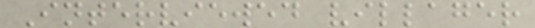Interviewed villager
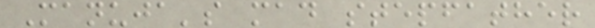Manuja's mad stepfather
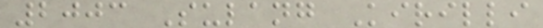2003 Sulang Kirilli
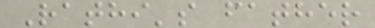Rathi's father
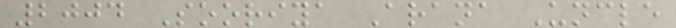2004 Sooriya Arana Uncle
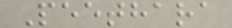Peethara
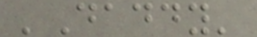'Daddy'
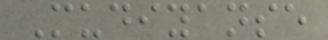Mudiyanse
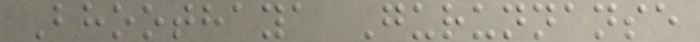Bhoothaya Gurunnanse
